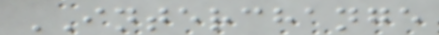INTERCHANGE
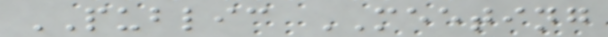PUBLIC MEETING
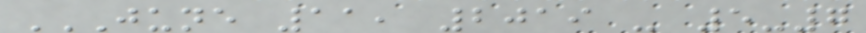JUNE 11, 2019 - 5-7
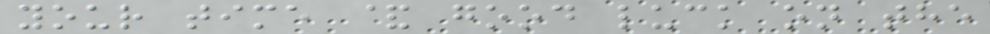your time & good luck on the
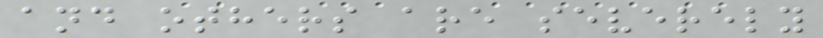and others are severely
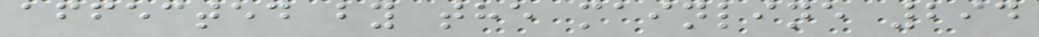affected by the mainline 294
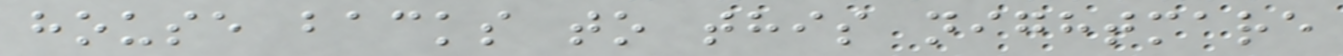house backs to this nightmare
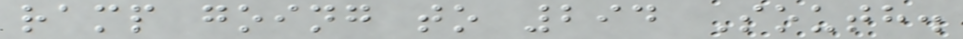ramp going to 294 South.
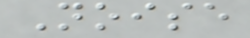Noise
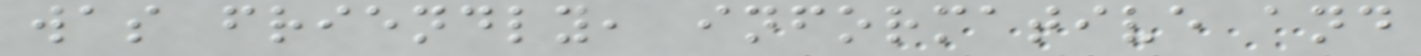was friendly, informative and
